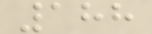188
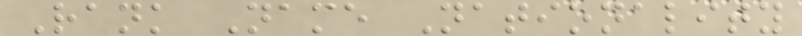Rank Name Nationality
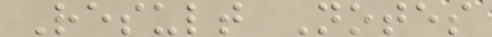Result Notes
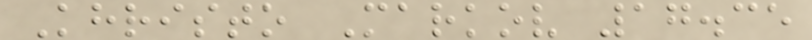Khristo Markov 17.35
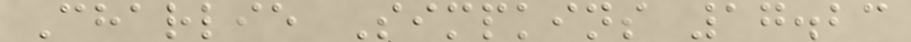Charlie Simpkins 17.23
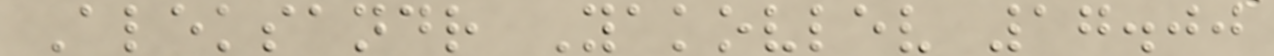Aleksandr Yakovlev 17.00
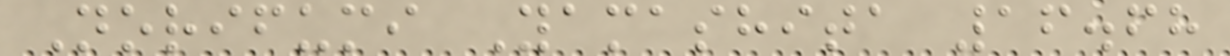Norifumi Yamashita 16.68
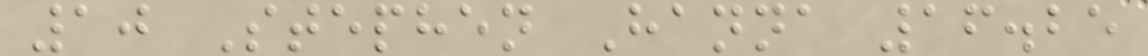10 Stephen Hanna 16.25
